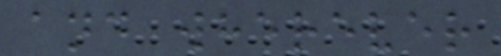and wherever
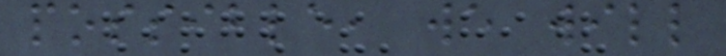possible, we will
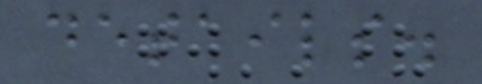details.
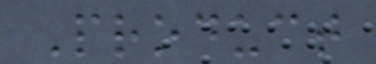Product
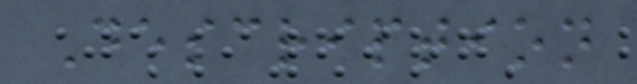Description
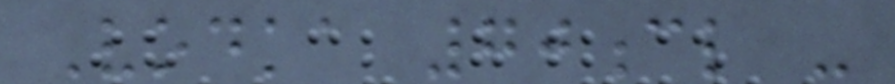Vodka 70cl -
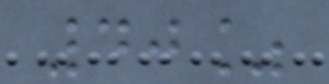40%
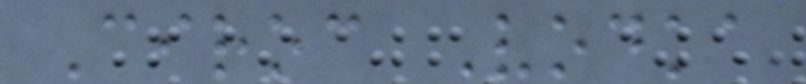Ciroc Vodka
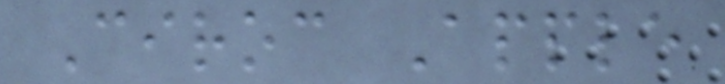Ciroc Apple
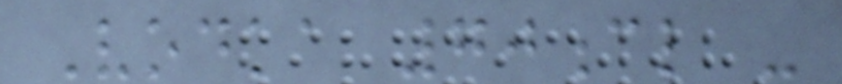Vodka 70cl -
